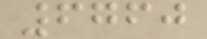6760
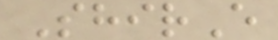ShirE
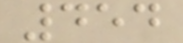454
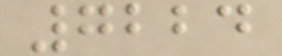7224
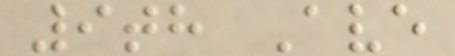9th Ave
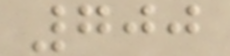700
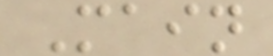Main
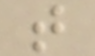t
